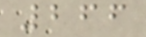266
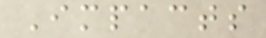Impacts
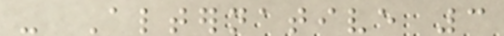- Alternative 3
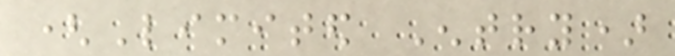(Limited Entry)
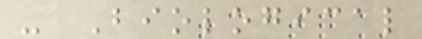- Biological
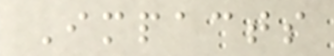Impacts
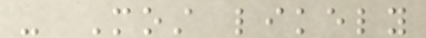- Most likely
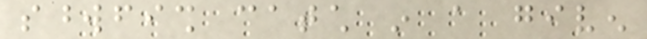swordfish catch in a given
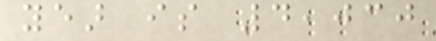year is 4,030
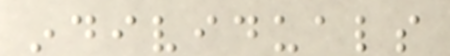individuals
